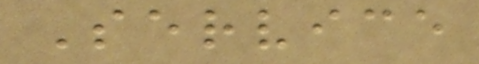Service
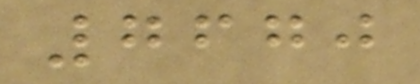7670
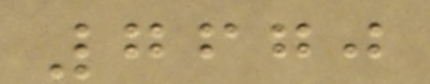7670
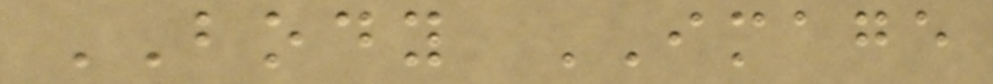BODY IMAGE
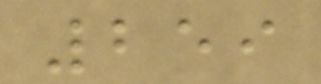259
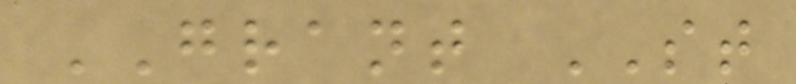GRANT ST
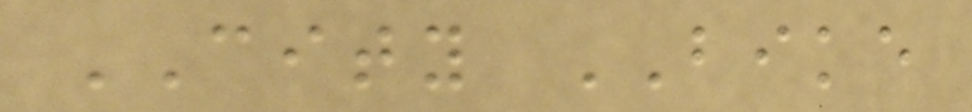CITY BIKE
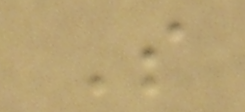S
